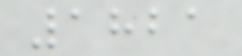1821
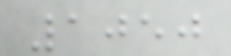1050
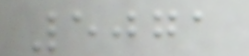5071
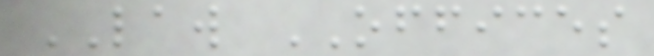LAW OFFICES
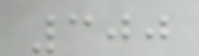300
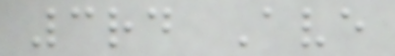3rd Ave
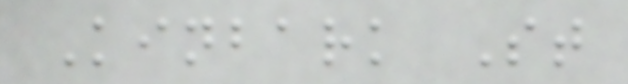Kinbark St
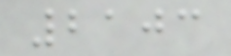2103
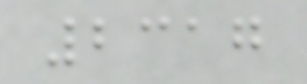2317
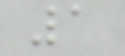1
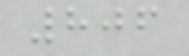806
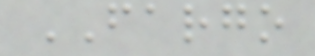FARGO
